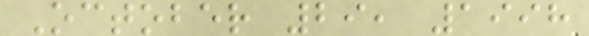October 29, 1998
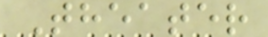Theater
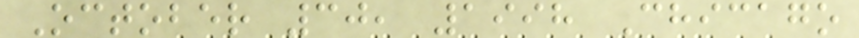October 30, 1998 Chicago
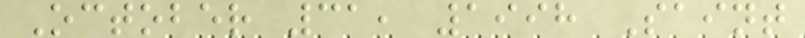October 31, 1998 Saint
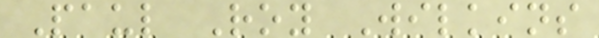Paul Roy Wilkins
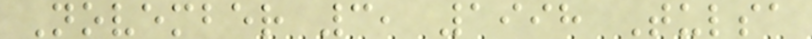November 3, 1998 Tulsa
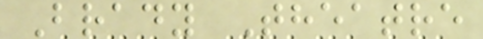Brady Theatre
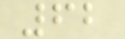62
